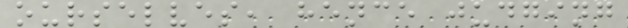ourselves, hence judging
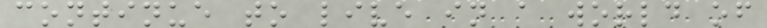continue to live in a world of
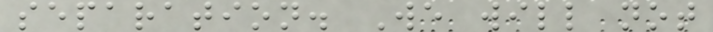separation. We will not
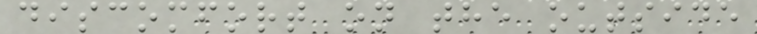discomfort on the outside
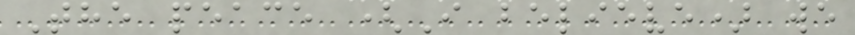The peace (I believe) we
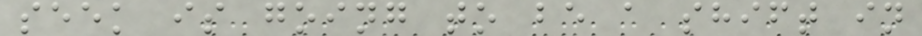seek is going to be a shift in
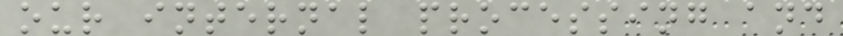our internal processing and
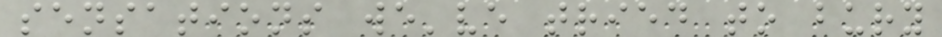sensations we've tried to bury
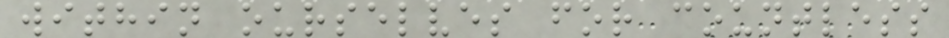within ourselves for countless
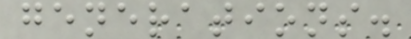generations.
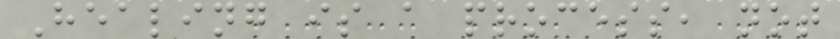Healing is a process, not
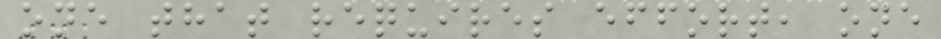one that requires effort, one
